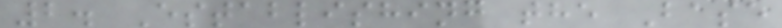2. Establishing the Base
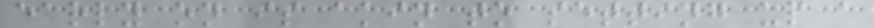early on is akin to setting up a
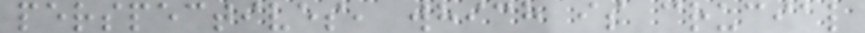perspectives, which is crucial
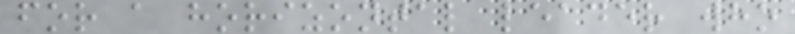for a horizontal leader who
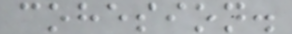cohesion.
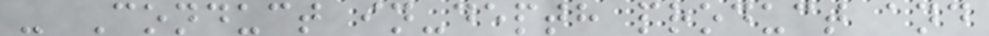- Conduct in-depth product and
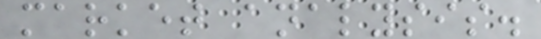market analysis.
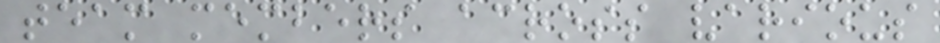team members across various
